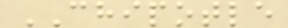CHIPOTLE
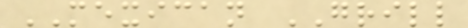MEXICAN GRILL
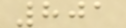801
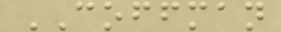COFFMAN
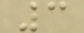3
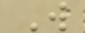W
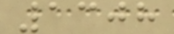1308
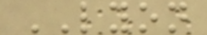LYON
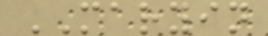MARYIN
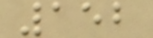152
